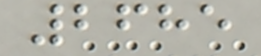2685
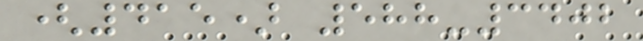(415) 588-3402
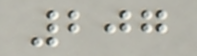207
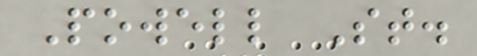Powell St.
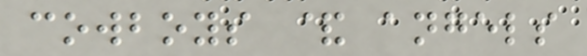cowboys & angels
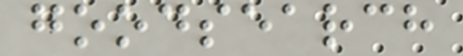goodsearch
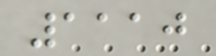1110
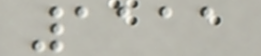1111
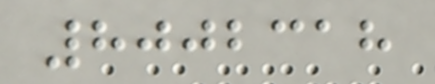8002318
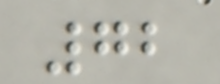72
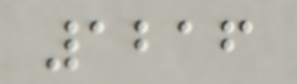1216
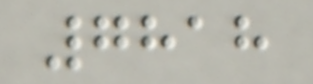7818
